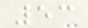53
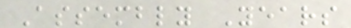Assembly Years
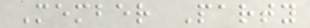Member Party
